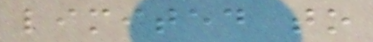limited to
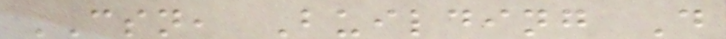CSN, Building D
